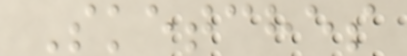Sketches
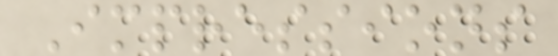Impressions
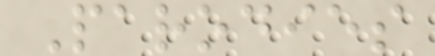Parodies
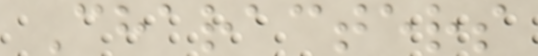Characters
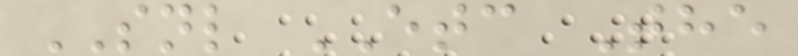SNL ETC The
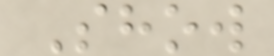Show
